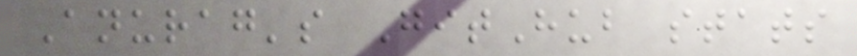Anurag's GitHub stats
